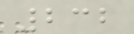232
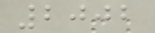2002
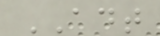ADT
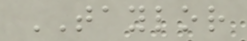TAYLOR
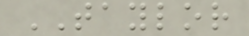TAYLOR
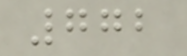772
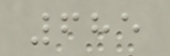685
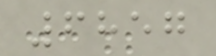6857
